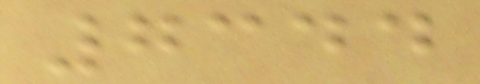7344
